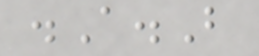.A.B
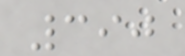390
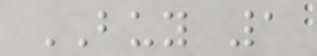BUY 1
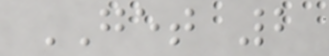GET 2
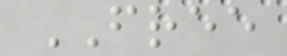FREE
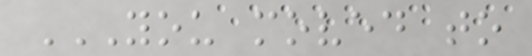YOU MOVED TO
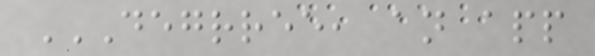DEGRREE, AN APP
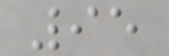95
